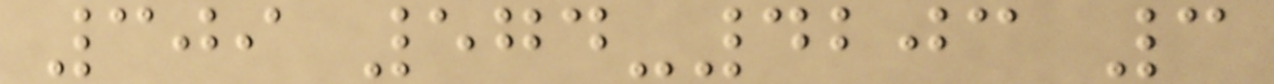309 574-4203 3
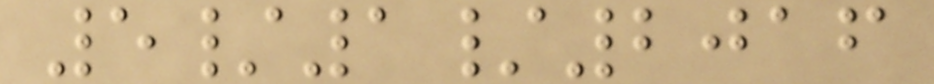5/1/2016
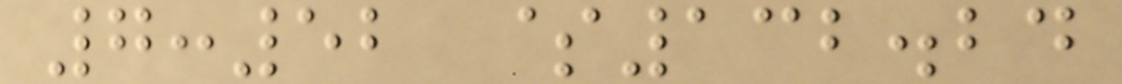7:52 $132.24
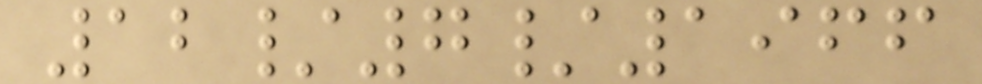12/7/1966
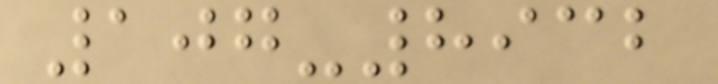107-8932
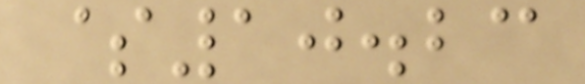$10.23
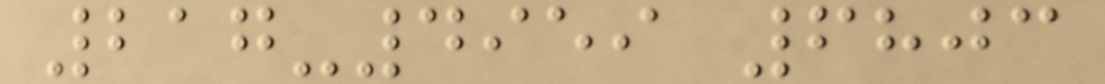217-4959 6803
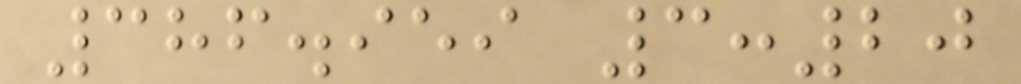386.959 3:20
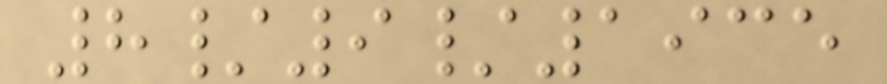8/9/1935
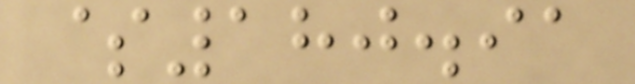$180.91
